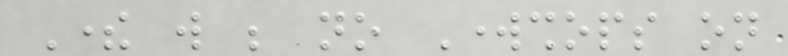There will be no Workshops on
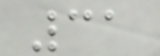31
